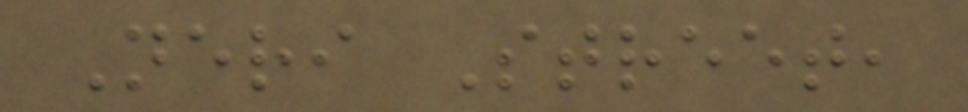Neri Street,
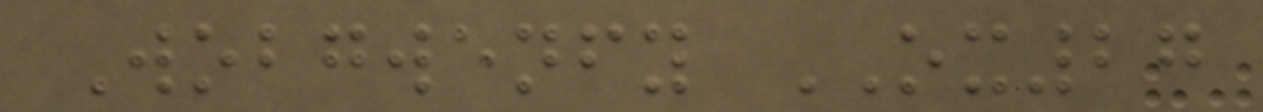Wobgwenfy OX27
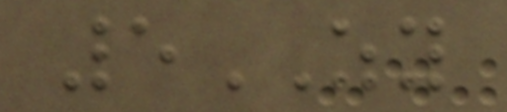5ZY
